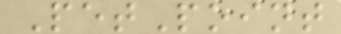PetPoint
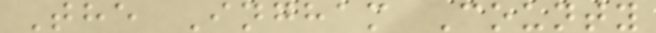The Ingham County
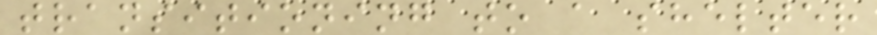transitioning to a shelter
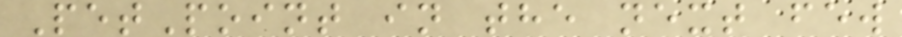PetPoint in the next few
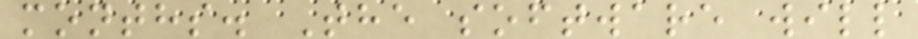months. The software will
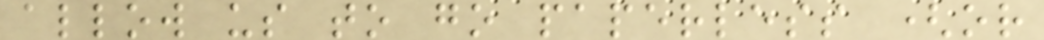allow us to go paperless (or
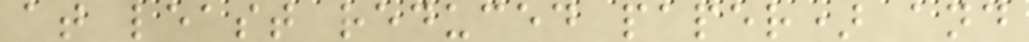at least reduced paper) and
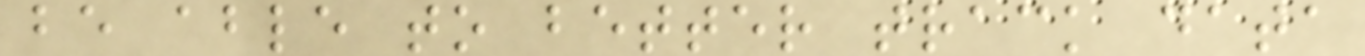be able to better track data
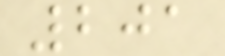201
